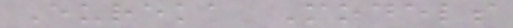Eureka Models
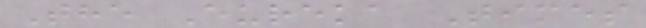The Eureka Times
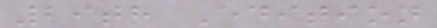29th Edition
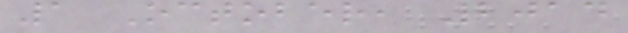1 October, 2014
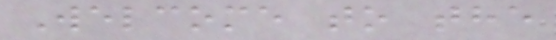Welcome to the
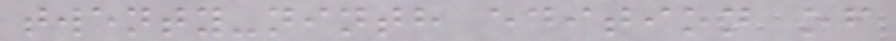twenty-ninth edition of
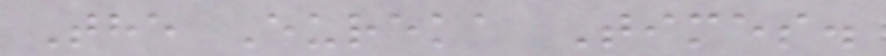The Eureka Times.
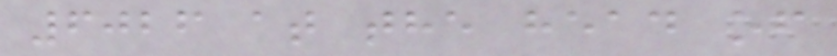6026 at the head of
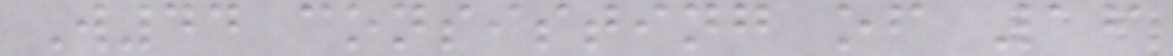W44 consisting of 16
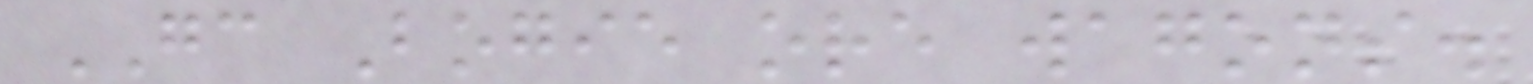GC Bogie ore wagons.
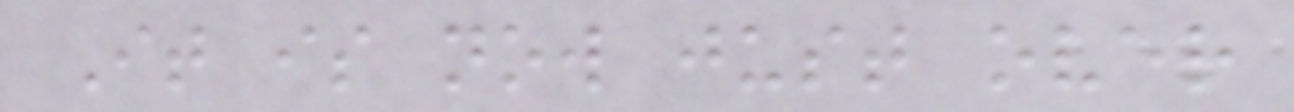It is now just over
